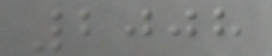2008
